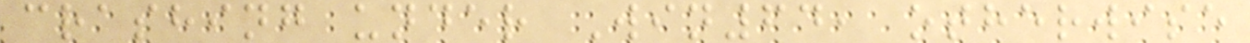crashing under Win64, otherwise
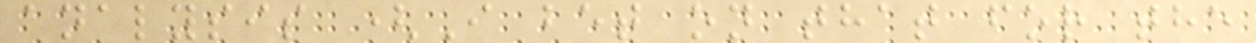analysis (I bet on that for the
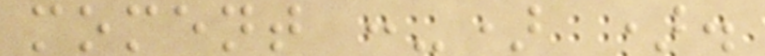moment :-) ).
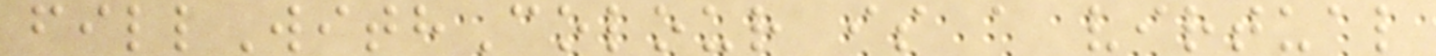fillWithColour is a virtual
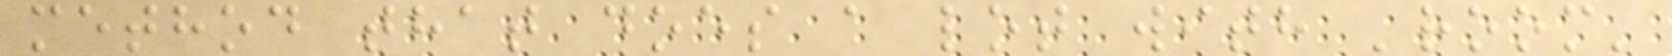method that does a lot with 'room'
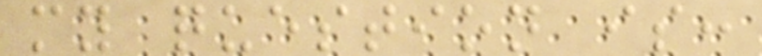my question is:
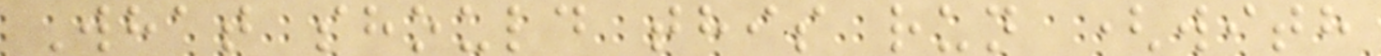What should this run (with
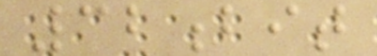32bit
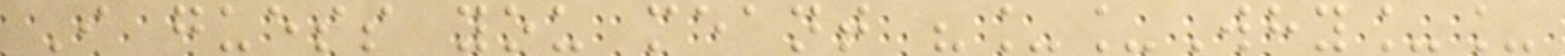I guess you meant "__Why__
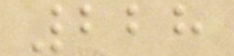228
